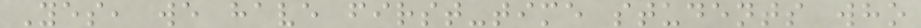Yes, we have first-time students who
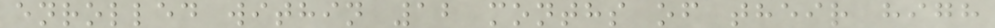enrolled within 12 months of their high
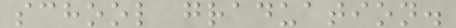school graduation.
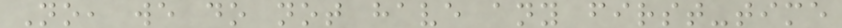No, we do not have any first-time
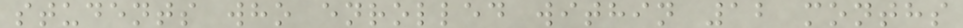students who enrolled within 12 months
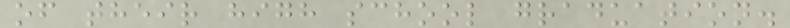of their high school graduation.
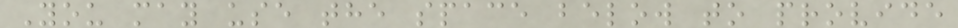You may use the space below to provide
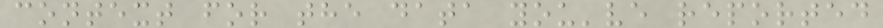context for the data you've reported
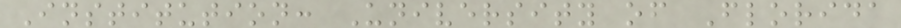Institution: University of Florida
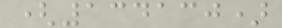(134130)
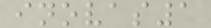inovas1
